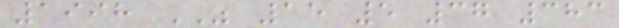1998 WAS 15 5 37 383
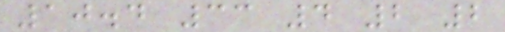10.4 33 4 2 2
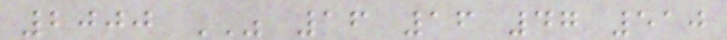2000 WAS 16 16 47 510
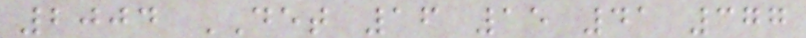2004 DET 16 15 41 377
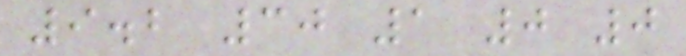9.2 30 1 0 0
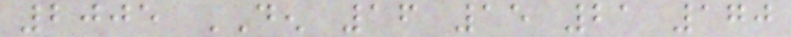2005 DEN 16 15 21 170
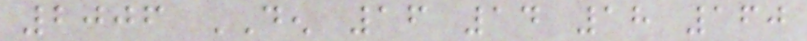2006 DEN 16 14 18 160
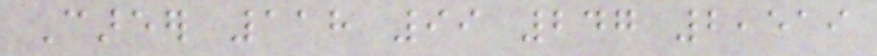Career 118 99 247 2,519
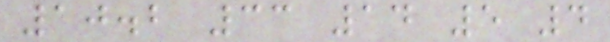10.2 33 14 5 4
